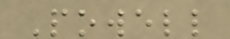Powell
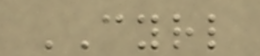CYRL
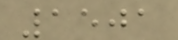1501
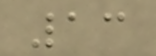13
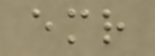emr
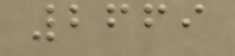2669
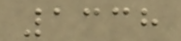1338
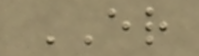ER
